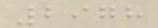2978
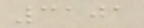3101
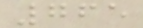765
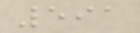591
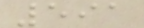591
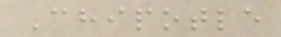Chipotle
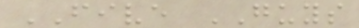FIVE GUYS
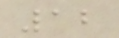12
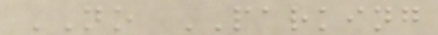NO PARKING
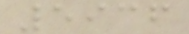5936
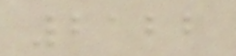2122
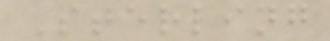Sterling
